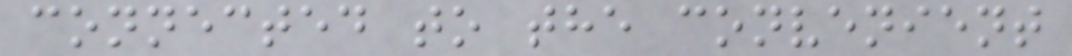connected to the convenient
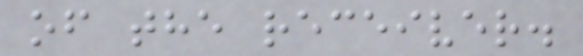of the receiver.
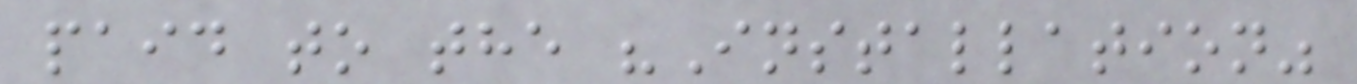paid to the "Installation"
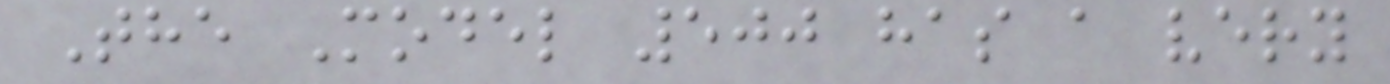The Model 500 has a very
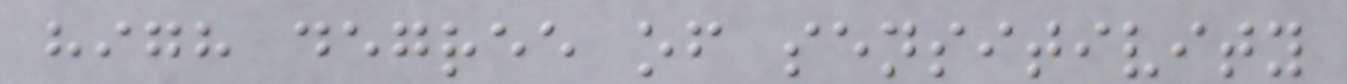high degree of sensitivity
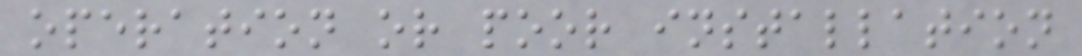operation or poor installation
